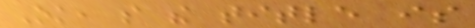Ok, so the title is
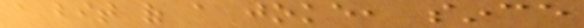a bit of a joke, since
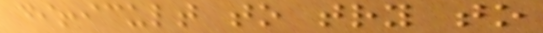difficult to try to
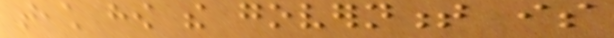teach how the government is
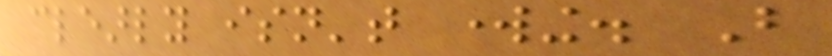clearly isn't working. But
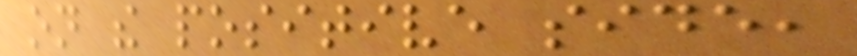on the positive side,
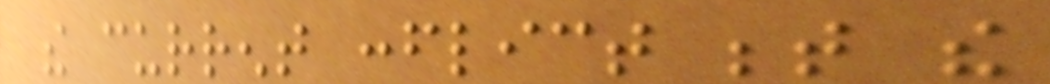the current conflict between the
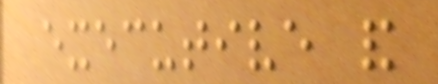executive and
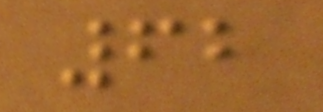62
